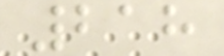218
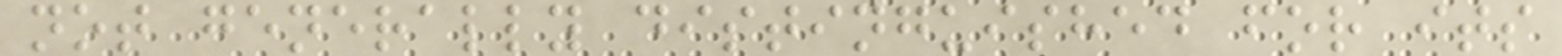not generally distinguished for its
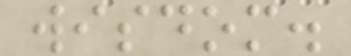wisdom.
